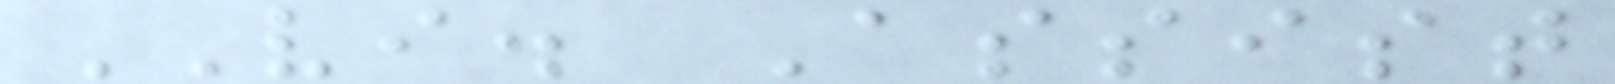VI. Assist
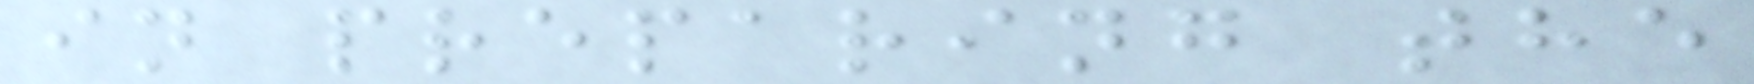in preparing the
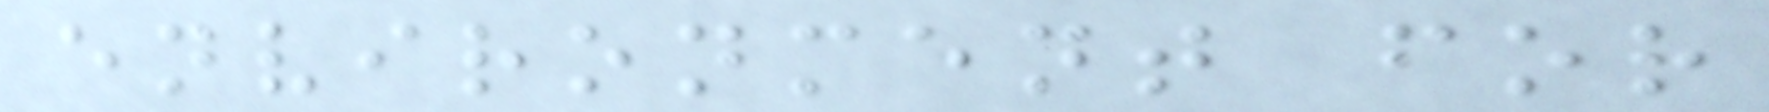environment for
